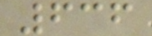636
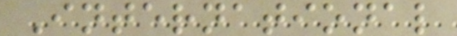International
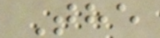The
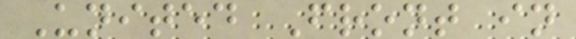United Front in
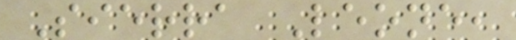Sierra Leone,
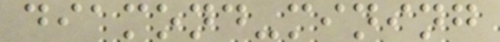diamond-mining
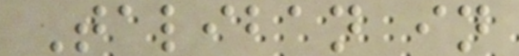Taliban in
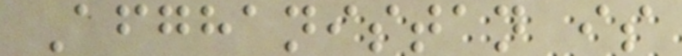Afghanistan is
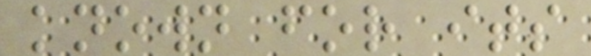known for its
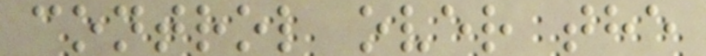control over the
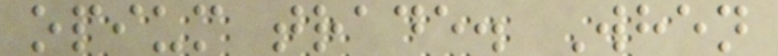opium trade. When
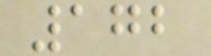172
